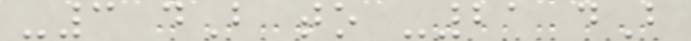-3 dB to -21 dB
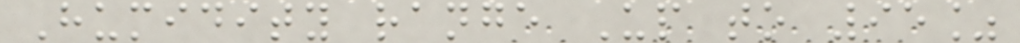Humidity range Up to 95%
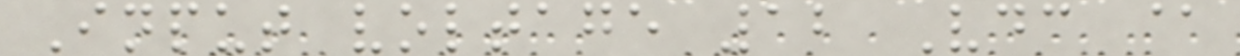Input voltage 12 Vdc @
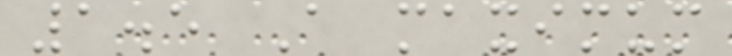1.5 A maximum
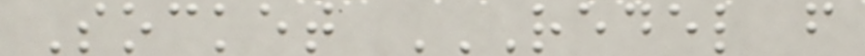Socket REDEL F
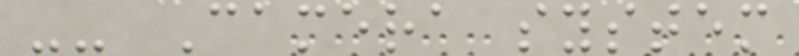-- Camera system
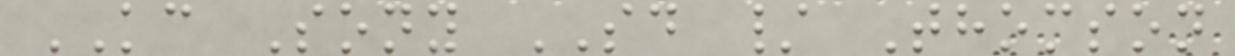KC Sony SD / Thomson
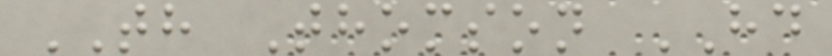TH Thomson HD
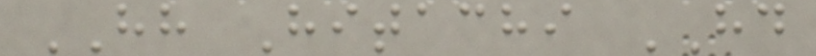HH Hitachi HD
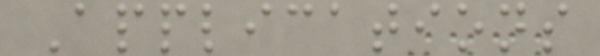Applications
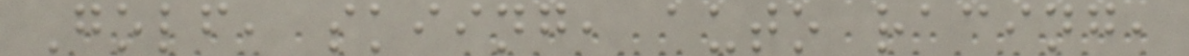Golf, skiing, auto racing,
